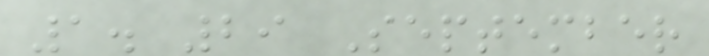1. 29 September
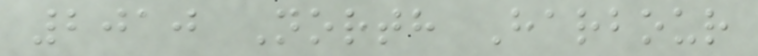2010 North Harbour
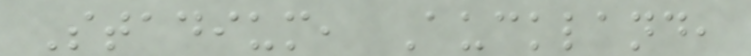Stadium, Auckland,
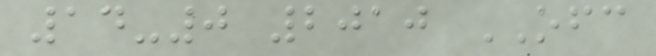14-0 2010 OFC
